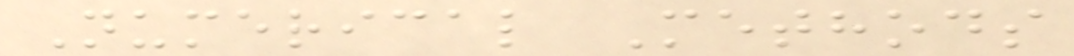Numerical Methods
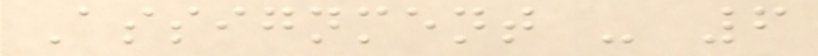Assignment - 6
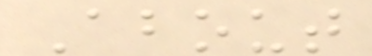About
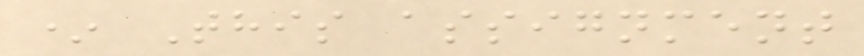* This assignment
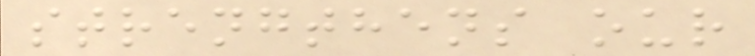strengthens our
